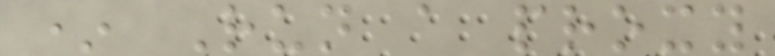* Run a proxy
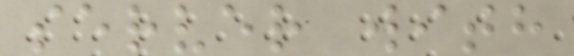server with
